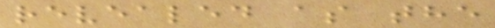revealed as the
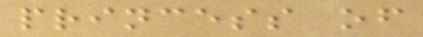princess of
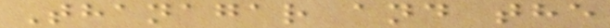Thanagar and the
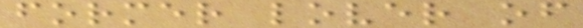former lover of
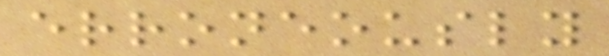erroneously
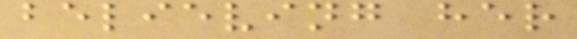believing her
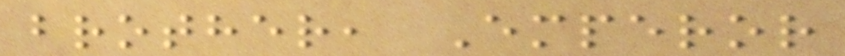brother, Emperor
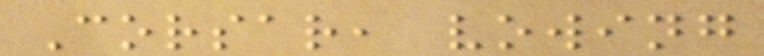Corsar, vowing
